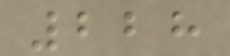228
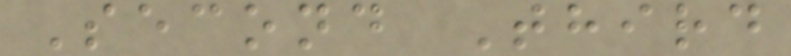Second Third
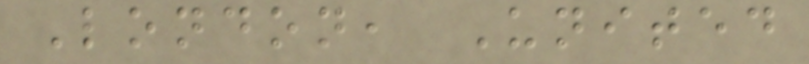London, United
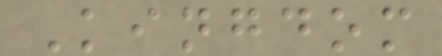Kingdom
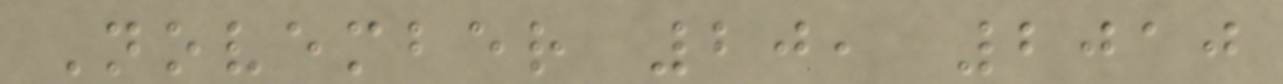November 20, 2010
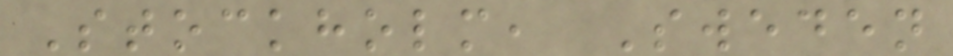Stockholm, Sweden
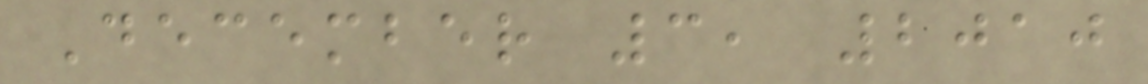December 3, 2010
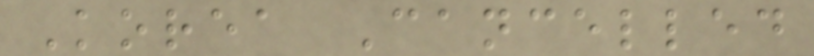Korea Cancelled
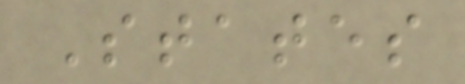States
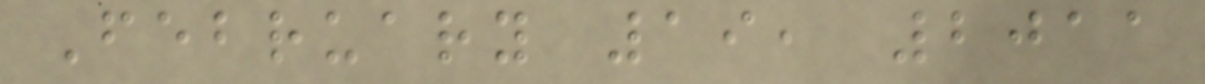February 19, 2011
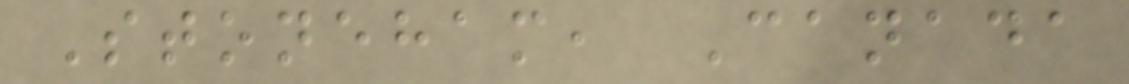Stoneham, Canada
